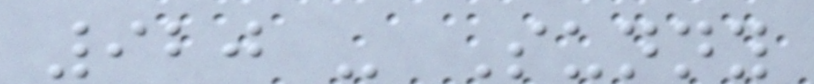920 - Sunny
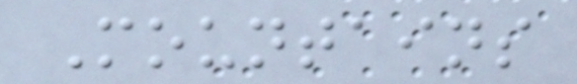Mountains
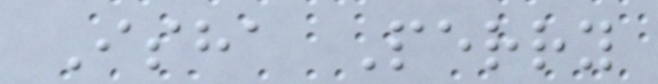Isha Perry
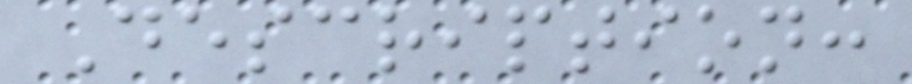Description:
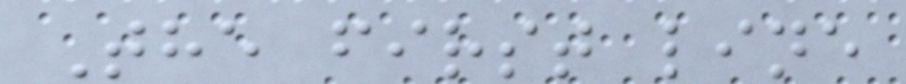The first line
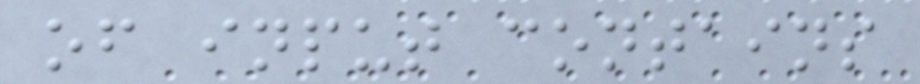of input contains
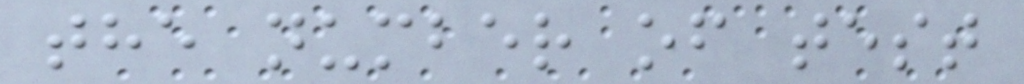the number of test
